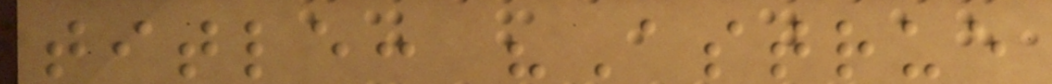title: "Astrue
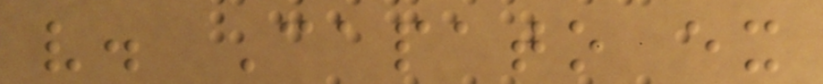v. Capato ex
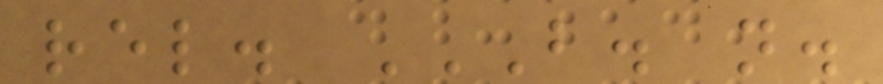rel. B. N.
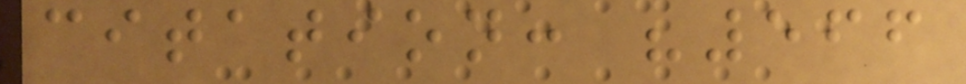citation: "566
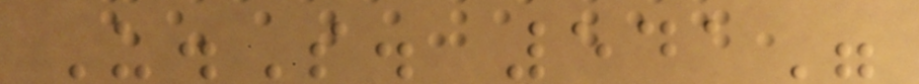U.S. 541"
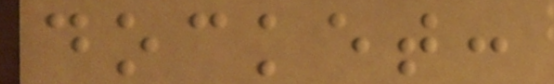docket:
